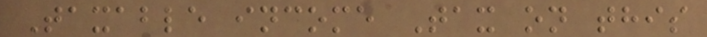Taxable income Tax on this
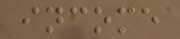income
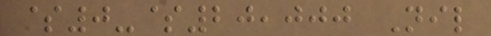$0-$20,000 Nil
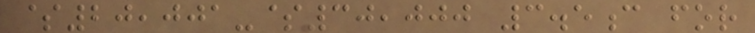$20,001-$30,000 3.5c for
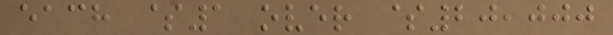each $1 over $20,000
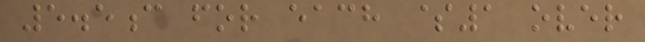5.5c for each $1 over
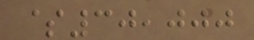$30,000
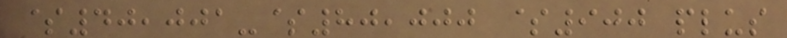$40,001-$80,000 $900 plus
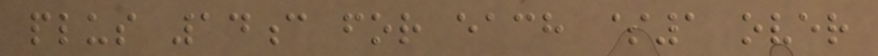plus 14c for each $1 over
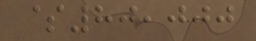$80,000
